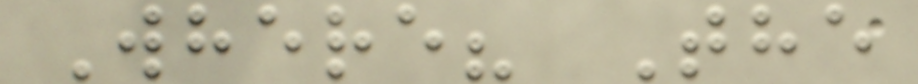Where? The
